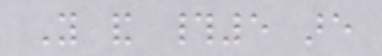You and #5 are
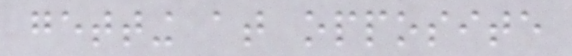getting at opposite
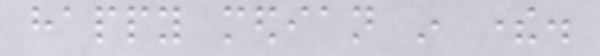happy median in there.
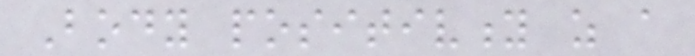Body positivity as a
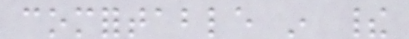comfortable in their
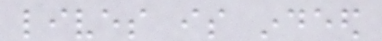lives is indeed
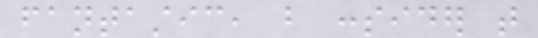fantastic, but consider that
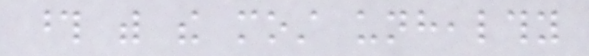those with the most unhealthy
